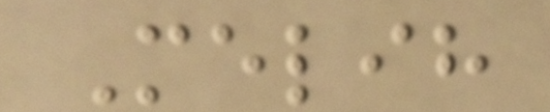Melih
